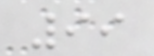99
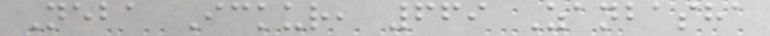Neba Ickur, 669 Zanbasha
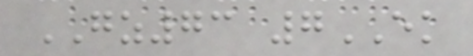GZ73 7EK
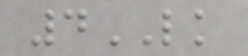4LK
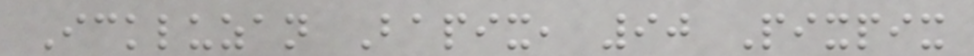Ickluzan Bapix, 90 Pixpix
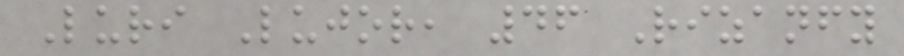Luri Lujor, 46 Rizanfy
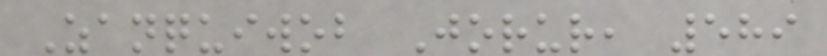Zanquiwob Jorur, 589
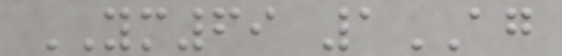YM69 1AG
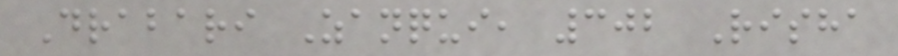Drabari Zanqui, 302 Risha
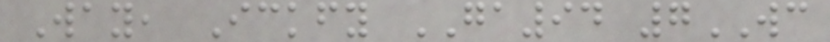Way, Ickfy GA94 7WC
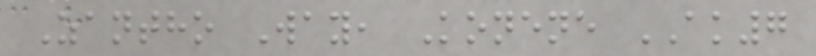Zantho Way, Konene AK7
